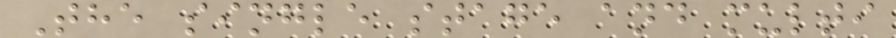The single stage and multi
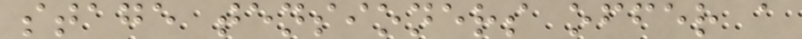stage tensioners offer a
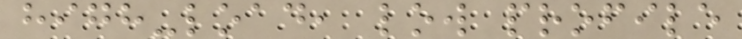high-load, low profile
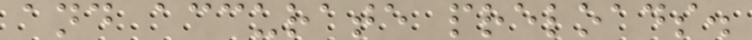and accurate preloads.
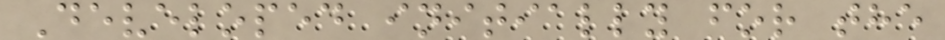Developed initially for the
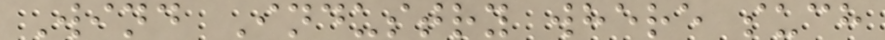Wind Industry where such
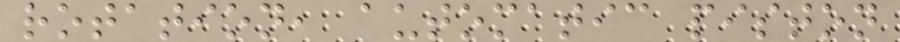rotation, automatic piston
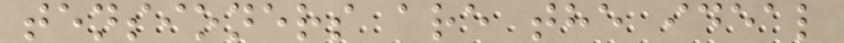tensioners are the ideal
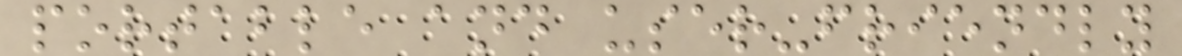portable and user-friendly
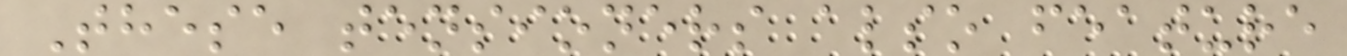These tensioners also feature
